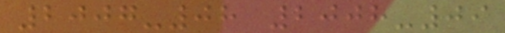2007-08 2008-09
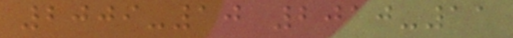2009-10 2010-11
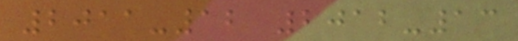2011-12 2012-13
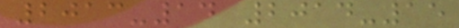2013-14 2014-15
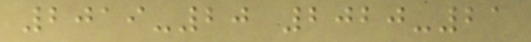2019-20 2020-21
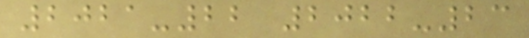2021-22 2022-23
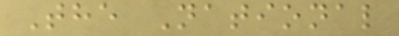The National
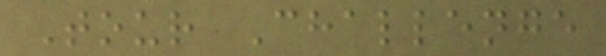Tour Challenge
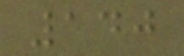140
